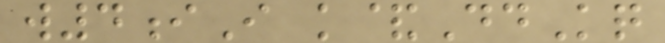w4iI k&DdKq
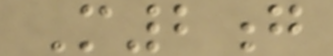M2g
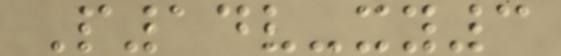P14v-xy3
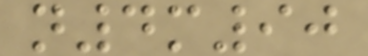n4m90
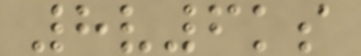8v6ks
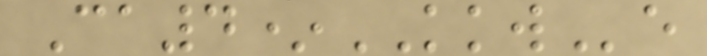Ca4*KKWe
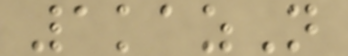1kazN
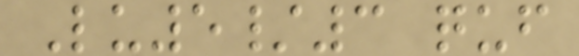Lu5/3 quf
